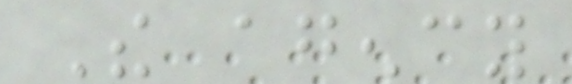The agency
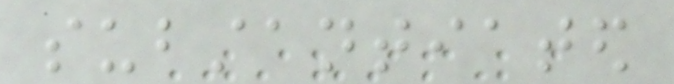substantiated
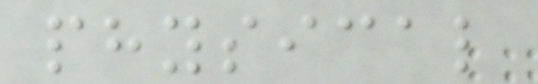physical
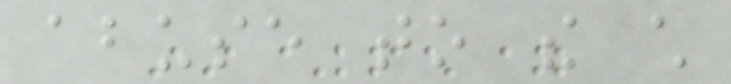abuse to the child
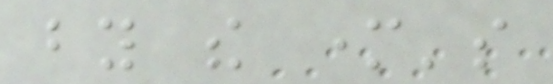by the mother's
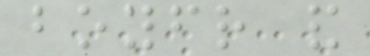boyfriend and
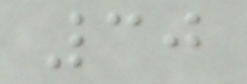30
